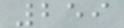259
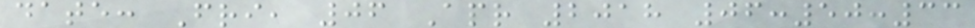date: Fri, 06 Apr 2018 06:50:33
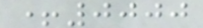+0000
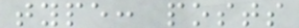type: posts
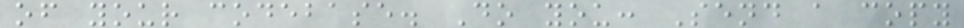of your codebase. Do you: Send a copy
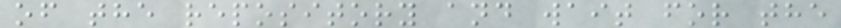of the repository and wait for the
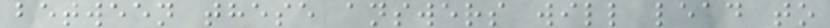between these answers will lead to
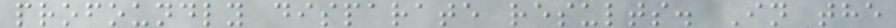profoundly disparate results. In the
